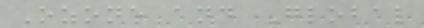Ozone and Global
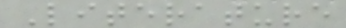Literature
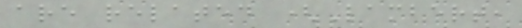are related (Lambert,
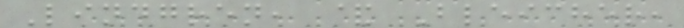Lindgren, & Bleicher,
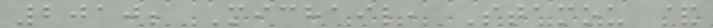2010; Michail, Stamou &
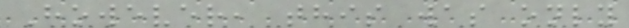However, this was only
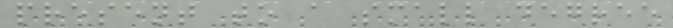present to a small degree
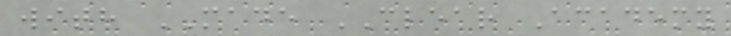with MADE CLEAR Academy
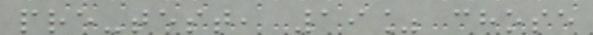pre-test, 19% chose
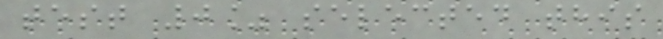test 0% selected this
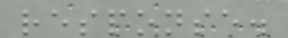response.
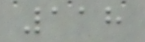118
